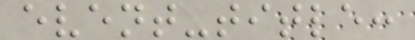event-title:
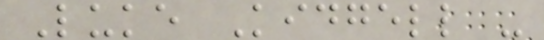Luke Kidgell -
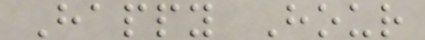Happy Hour
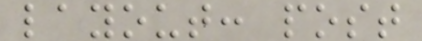layout: post
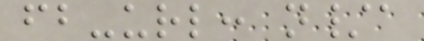fb-url: n/a
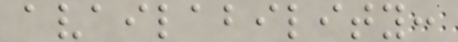availability:
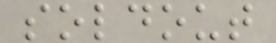soldout
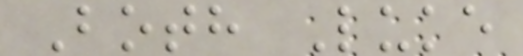Both Luke
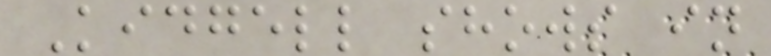Kidgell shows in
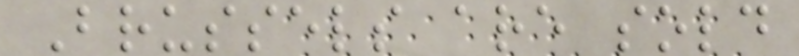Brussels are sold
